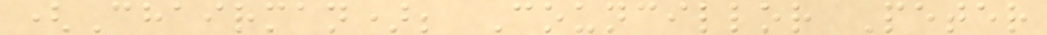(Chairman); Councillor Peter
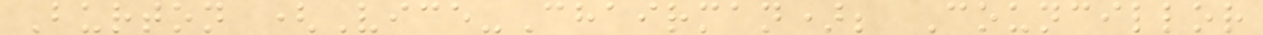Burton (Vice-Chairman); Councillor
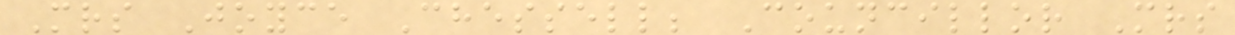Mrs Joyce Chessell; Councillor Mrs
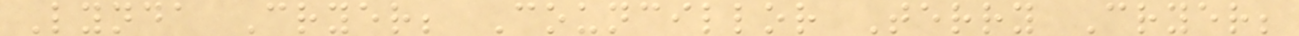Lynda Cryer; Councillor Terry Cryer;
